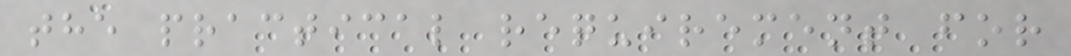the practical requirement for
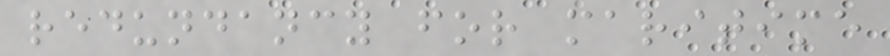redundancy for maritime
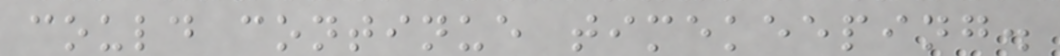could continue timekeeping.
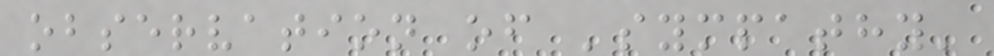observation of 'sympathy'
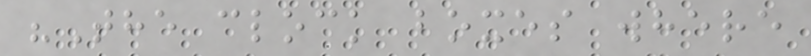"The clock boxes where
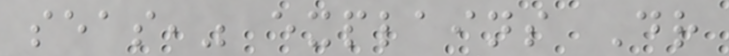seas," explains Dr
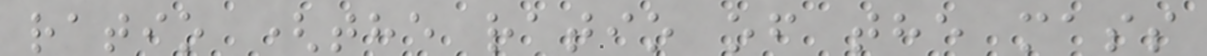ratio (the ratio of the mass
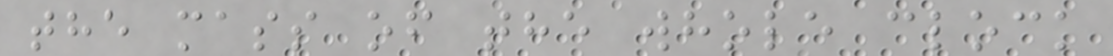the mass of the whole clock
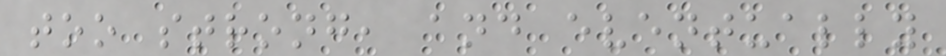too strong, and eventually
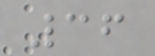36
